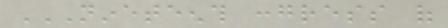NINETEENTH CONGRESS OF
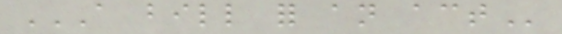A BILL FOR AN ACT
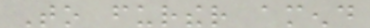To further amend
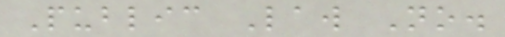Public Law No.
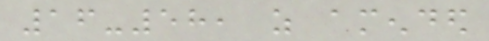16-58, as amended
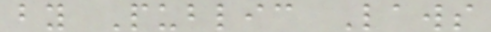by Public Laws
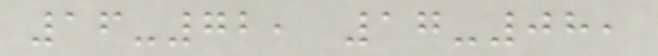16-72, 17-08,
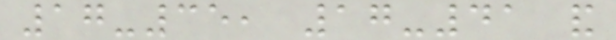17-35, 17-41 and
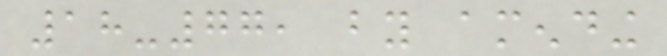18-77, by amending
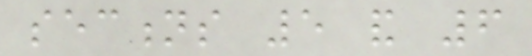sections 5 and 6
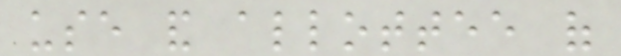use and allottee of
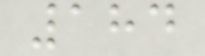184
